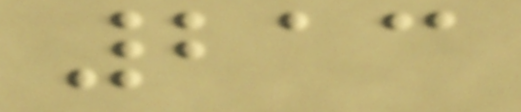213
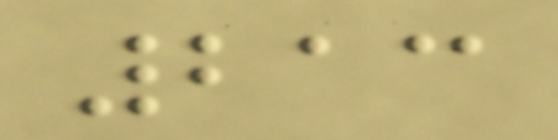213
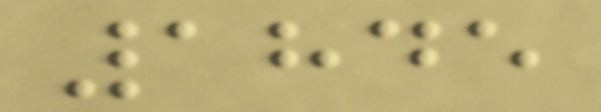1845
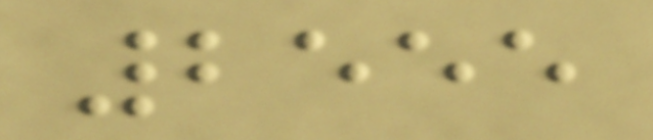2555
